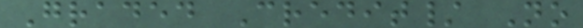Graded Credit/ No
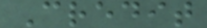Credit
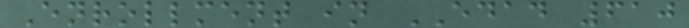Enrollment in EDAD 610
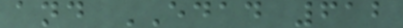and EDAD 612
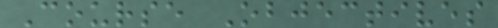Course Objectives
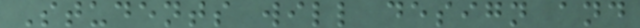Students will design and
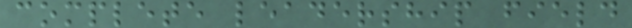complete leadership field
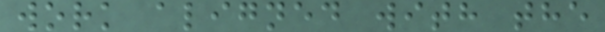work aligned with the
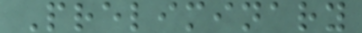Preliminary
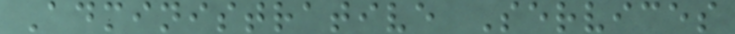Administrative Services
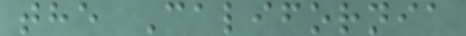the California
